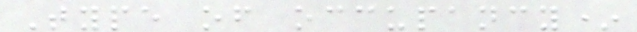Type of occupancy*
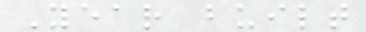Year built
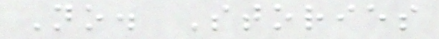No. Stories
